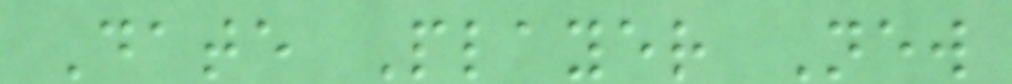Date Player New
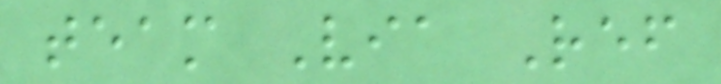team Via Ref
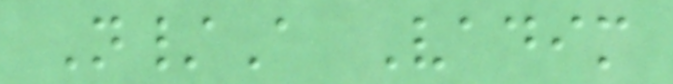N/A Vadim
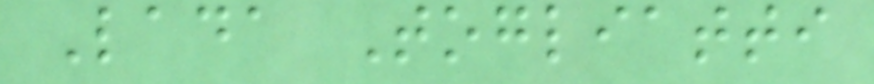Lada Togliatti
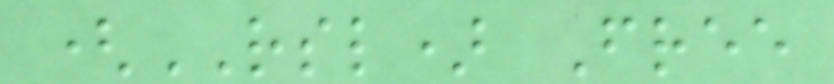(RSL) Free
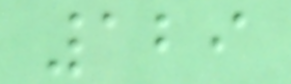129
